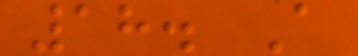18. A
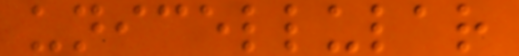unicellular
